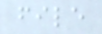file
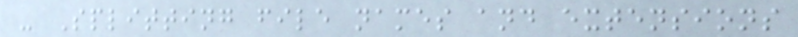- Splitting file names and extensions
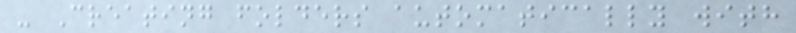- Creating folders automatically with
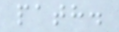path.
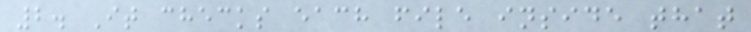2. It checks each file inside that
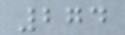274
